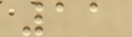11
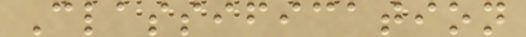Classification
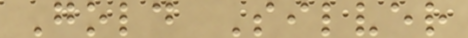Gold Silver
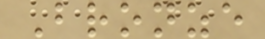Bronze
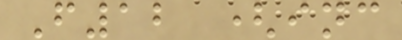F12 (inc
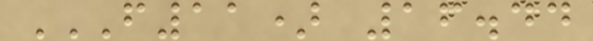F11) 16.44
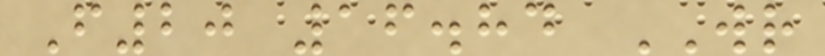F20 16.84 WR
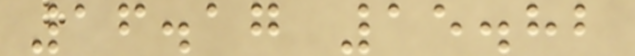16.17 15.82
